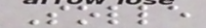Solle
